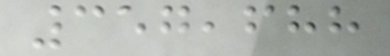357,688
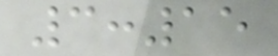3:15
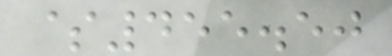$455.50
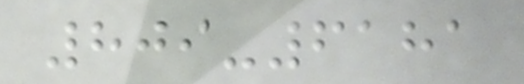809-6181
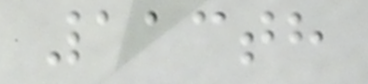113th
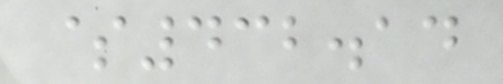$432.14
